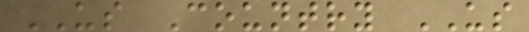US Country US
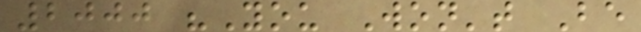2000 "You Won't Be
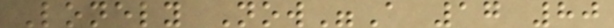Lonely Now"A 17 80
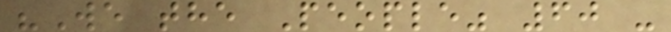"We the People" 60 -
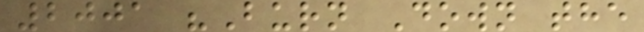2001 "Burn Down the
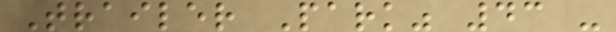Trailer Park" 43 -
